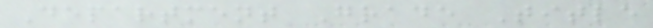Department Grade Title
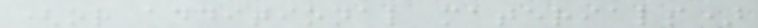(or additional materials)
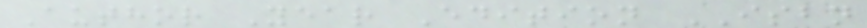Author Year Edition ISBN
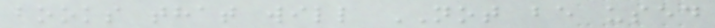books that will NOT be used
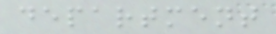department
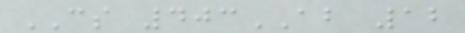CS 403AB 12
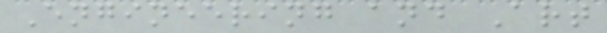Engineering and Art
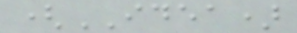(IDEA)
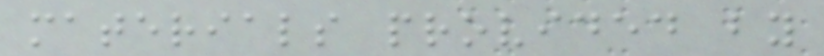materials provided by
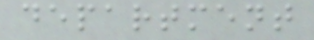department
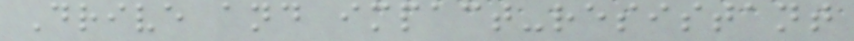Drive and impact-resistant
